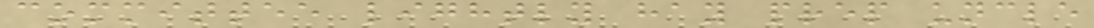committee lightly hay prep uncle
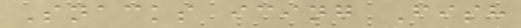Snacks icing Fish
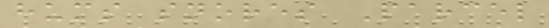hums snores Parcel
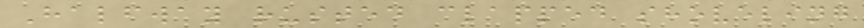Halfway rusted clapped shoveling
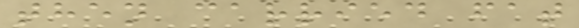then carried fat
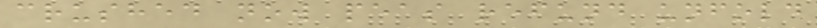crushed now peas refund unfold
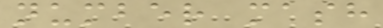number mash
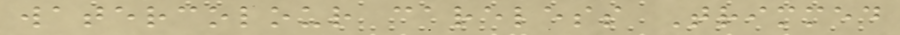watercolour careless Trimmed
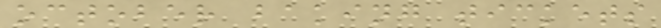october baking tickets
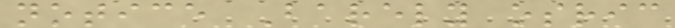notice Barely osric
